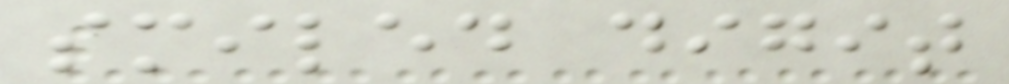smiled digit
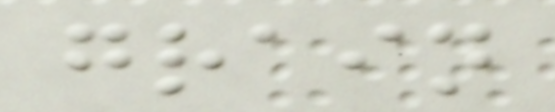grain
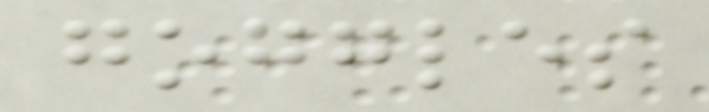goggles
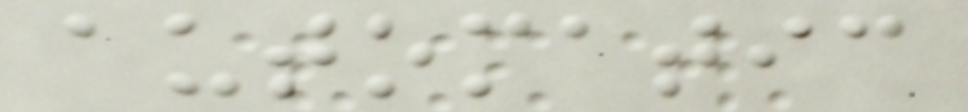automatic
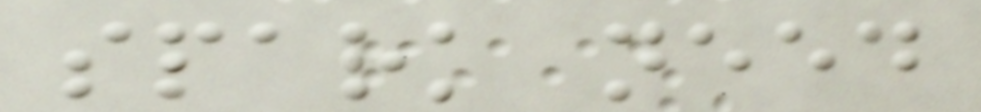spark need
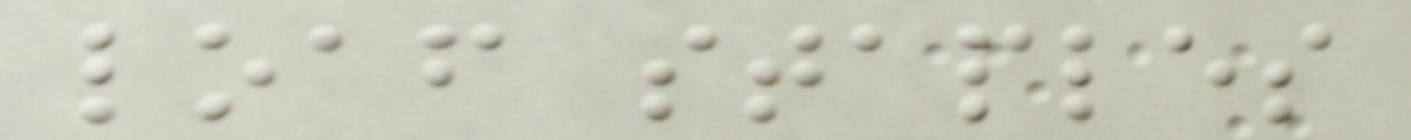loaf staples
